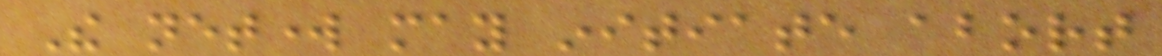The network may initiate abort
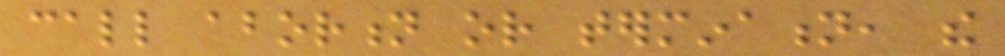call abortion or termination, the
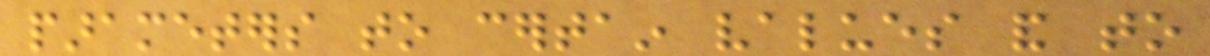parameters to certain values and to
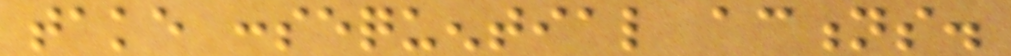take consequential actions.
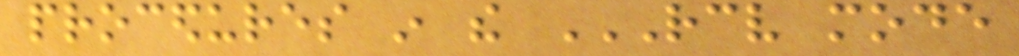procedures in the RECEIVE MODE
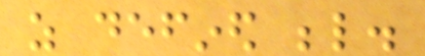as defined below.
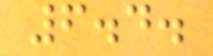6.4.
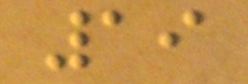19
